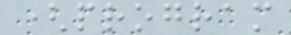(program
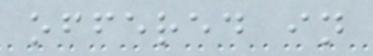offered in
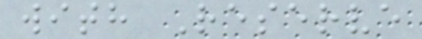with Reserve
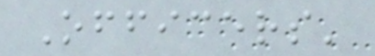Officers'
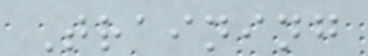Training
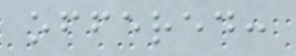offered:
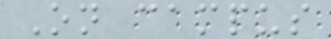On campus
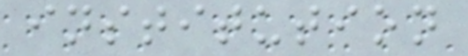institution
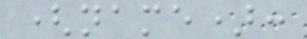(name):
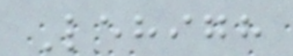Lehigh
